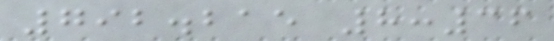792.215 8:36
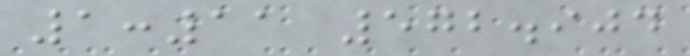1:11 572.904
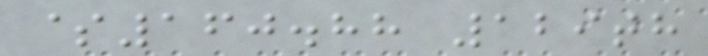$160.88 129th
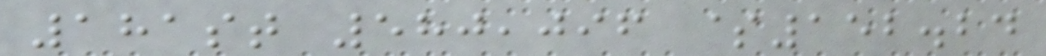181st 580,096 $152.24
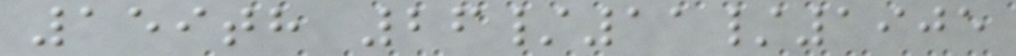159th 26/11/1905
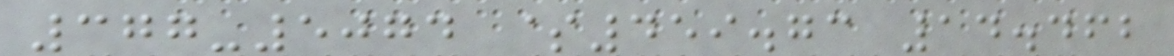377-5074 $459.73 14.462
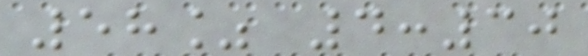58% 4:30
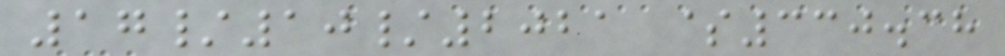17/10/2021 $330.38
